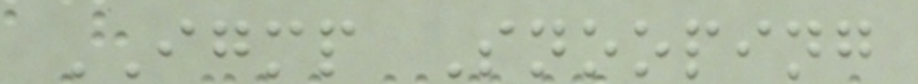IGMP Snooping
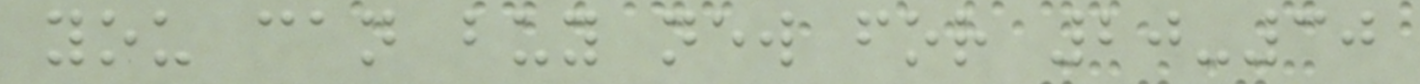you can buy new for 20-30
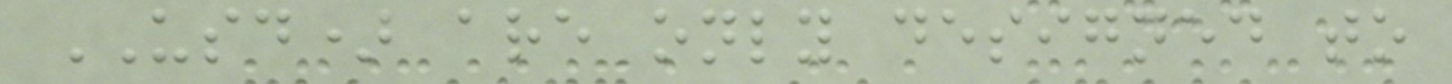USD) are only designed to
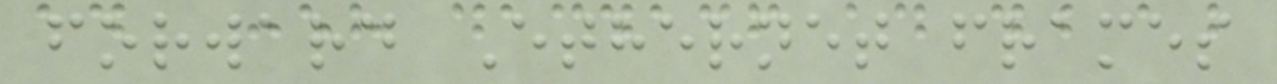forward Ethernet frames
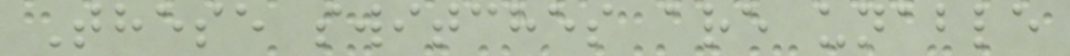These switches are unable
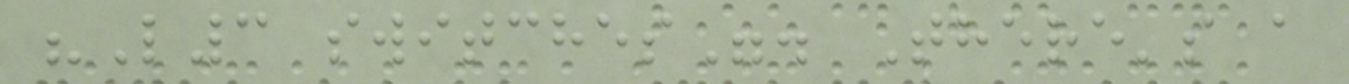"L3 switches". There's a
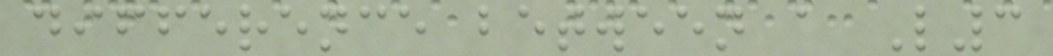difference between a L3
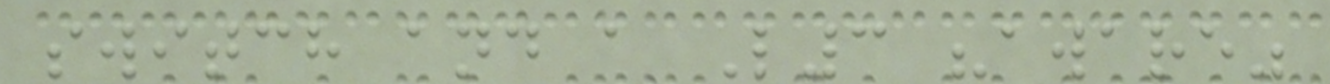switch and a L3 "aware"
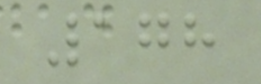178
